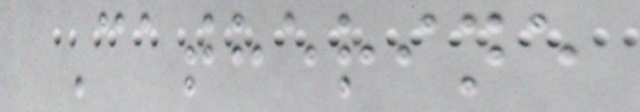Catherine
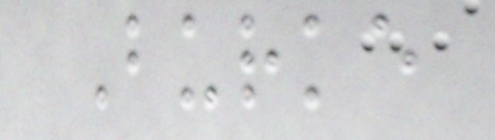Burke
